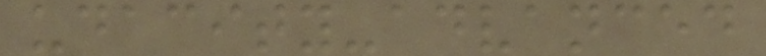udacity-advanced
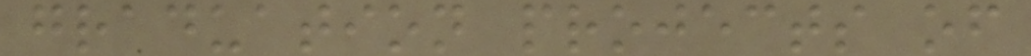graduation projects of
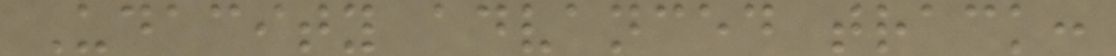Udacity advanced track:
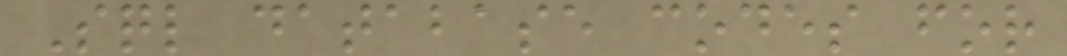Sql database codes for
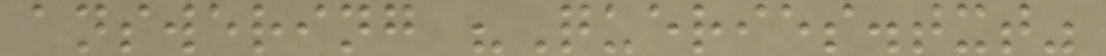answering "Queries.txt"
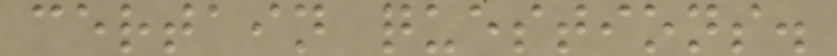certain questions.
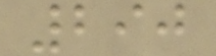290
